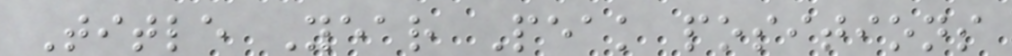Title Year Peak positions
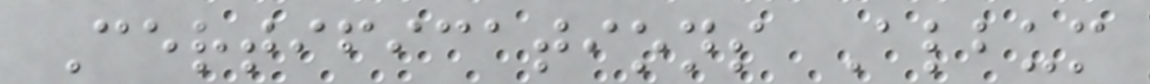Certifications Album
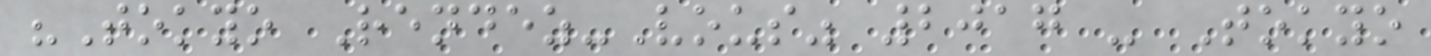"Tokyo Rendez-Vous" 2017 - Tokyo
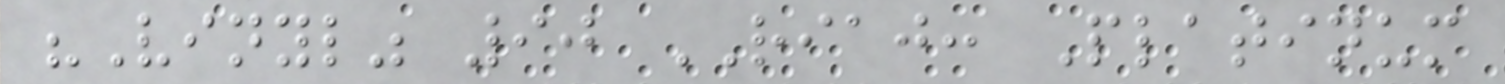"Vinyl" 90 RIAJ: Platinum
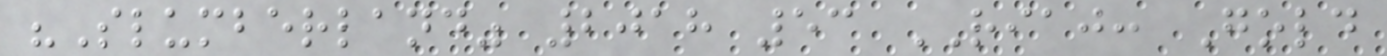"Slumberland" 2018 53 RIAJ: Gold
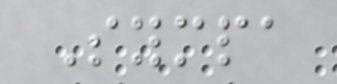Sympa
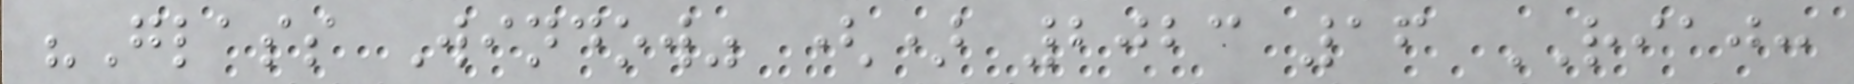"Glass Window" () 2023 16 RIAJ:
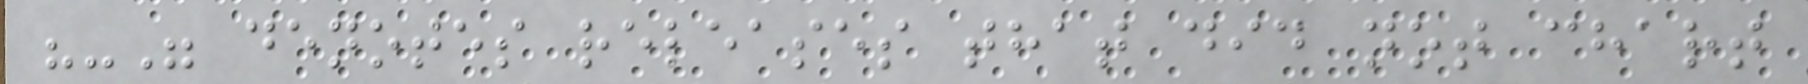"-" denotes releases that did not chart
